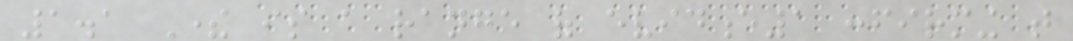1.1 There is a range of evidence1 confirming that
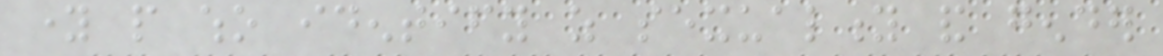young people who identify as sexuality and gender
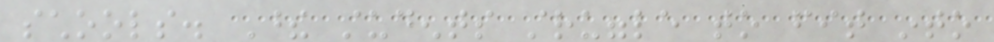schools. These students struggle to fit into
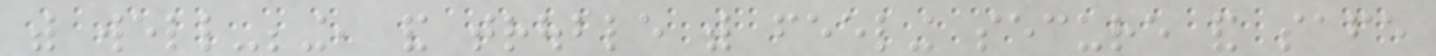with well-being, and trouble with feeling secure and safe
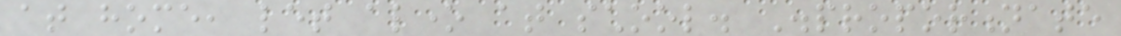at home, let alone at school. Disproportionate
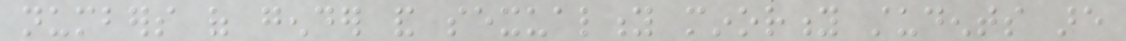numbers of gender and sexuality minority students are
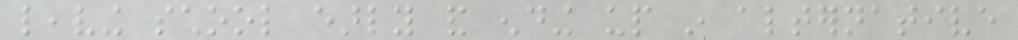leaving school early and ending up in alternative
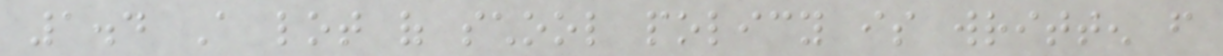1.4 A lot of school policy is written from
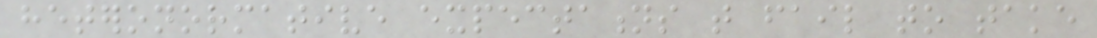heteronormative expectations that fail to take
